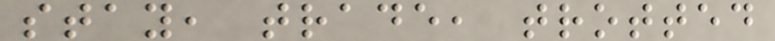stay, trade, trotted
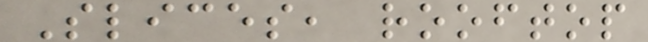Slices, rooftop
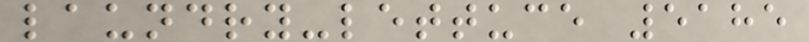laundry-lettuce 5185
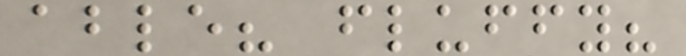able? fluffy?
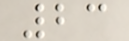23
